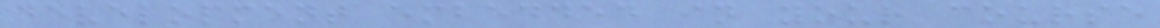development embedded in your course
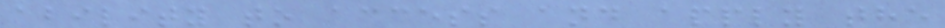ability to access and apply the
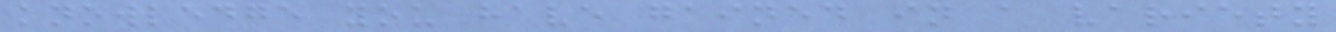knowledge you have gained in a variety
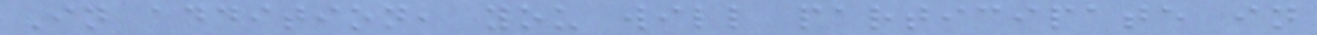In addition, you will participate in
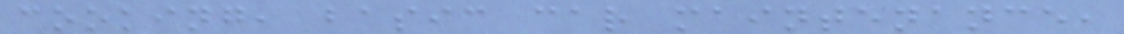cooking, basic car maintenance,
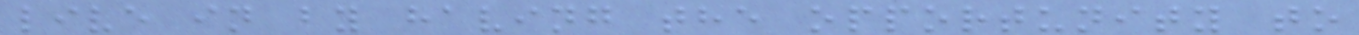live in by having the opportunity to
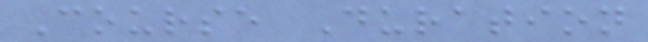Course Duration
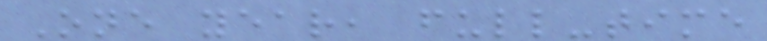One year, full-time
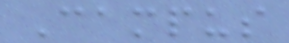Campus
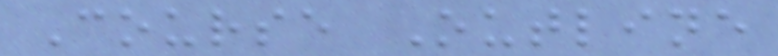Course Outline
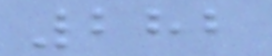282
